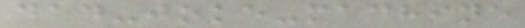dad-joke-machine
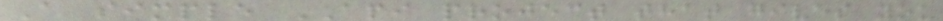A simple API project that gives you
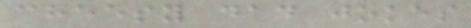cheesy dad jokes
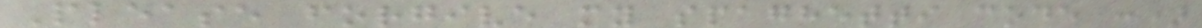Please forgive my spaghetti code :)
